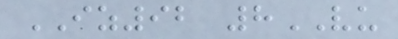IZ92 8VU
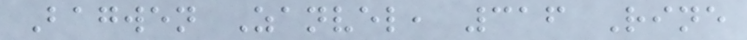Bagwen Zanvel, 316 Rine
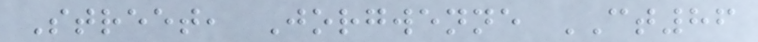Street, Jorgwenne CT86
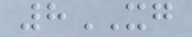8XG
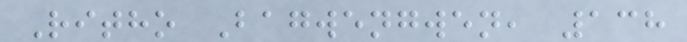Ritho Bagwengwen, 138
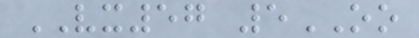VX57 5OO
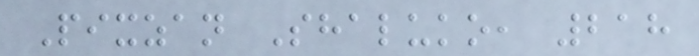Pixzan Shaluko, 218
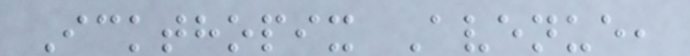Ickthopix Avenue,
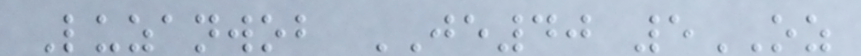Luzanwob JE40 5OZ
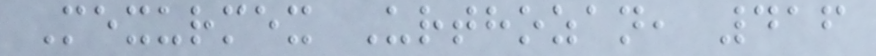Mexurmex Urthozan, 416
